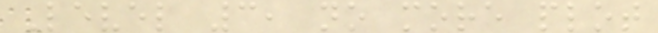Level 3, no more plot
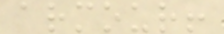armour!
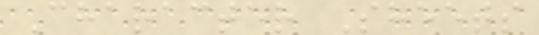Character Sheets
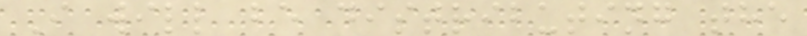I will be distributing the
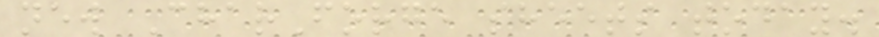new CharForge sheets today.
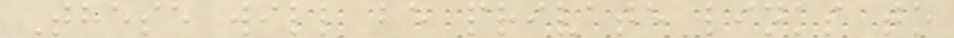These will be private links to
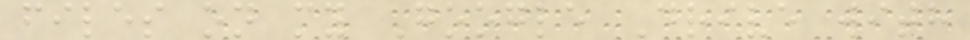files on my Google Drive with
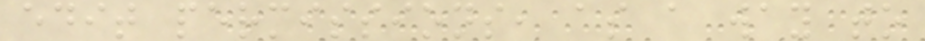edit permissions, as a way to
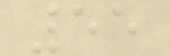55
